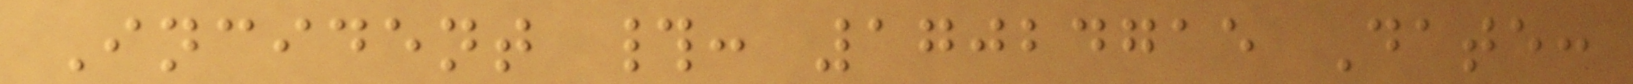Incident #: 17024715 Date:
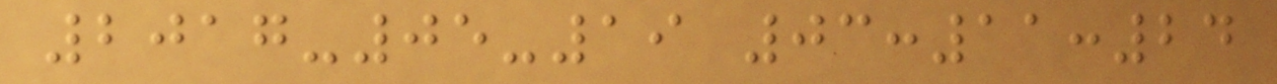2017-05-19 03:11:24
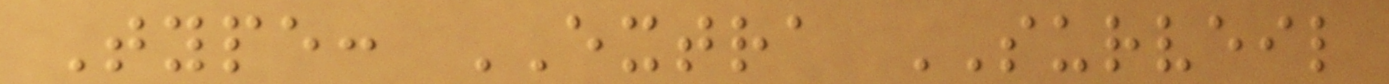Type: EXTRA SURVEIL
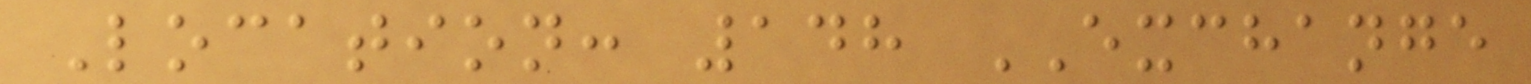Location: 148 EXCHANGE
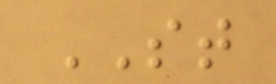ST
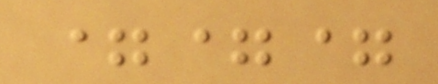===
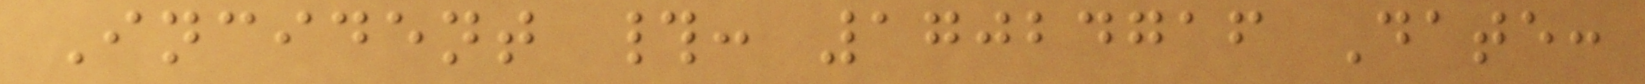Incident #: 17024716 Date:
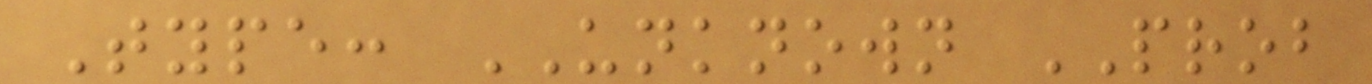Type: UNKNOWN PROB
